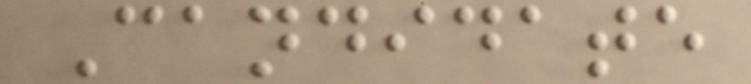Candidate
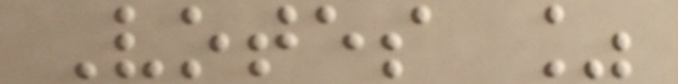Votes %
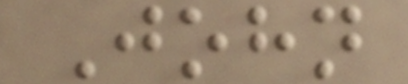John
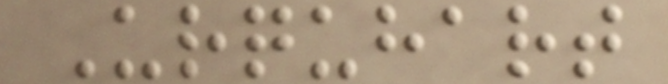Urquhart
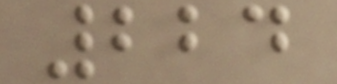224
